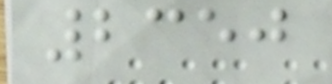2350
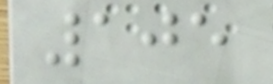105
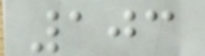103
